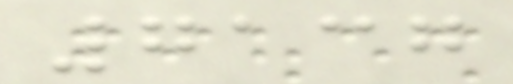7137
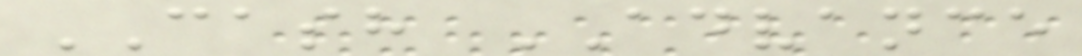CASH ADVANCE
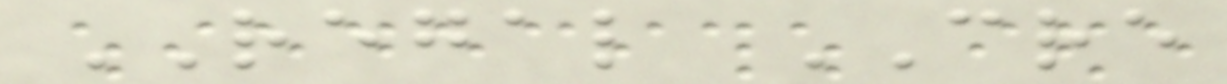REGAL CRE
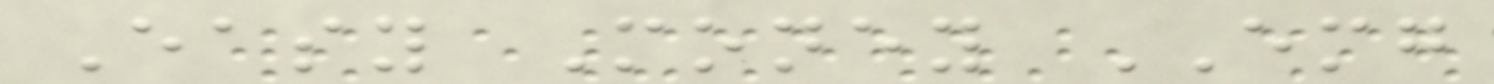Easy Money EMG
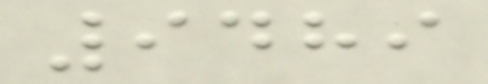9489
